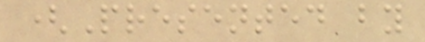(Presented by
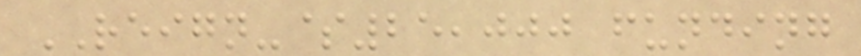REIGN-$25,000 funding
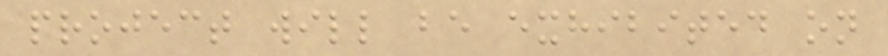project will be exhibited on
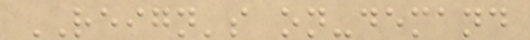REIGN's on-demand
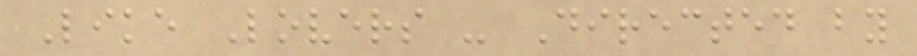Like Lovers - Directed by
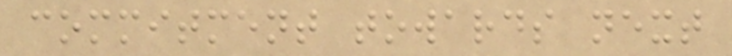commitment towards next
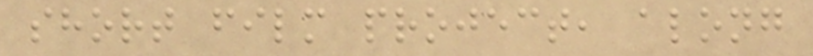short film project, along
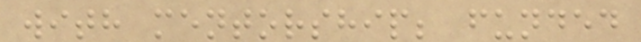with mentorship; funded
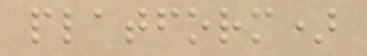platform)
